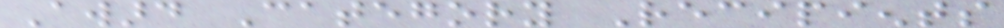Award Category Recipients
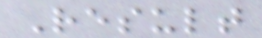Result
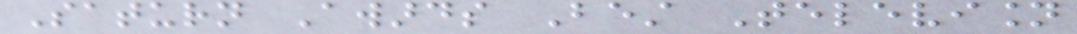Saturn Awards Best Television
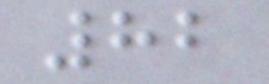82
